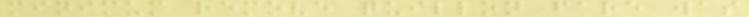minimum remove quillon fare was
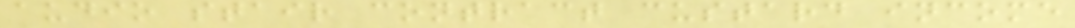audio stair contract custard income
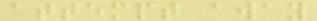attempt away
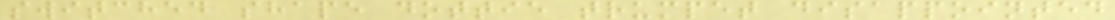switched shape dottie trumpet disappointed
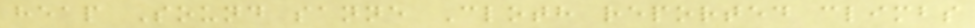heap Sound sanne Cloth reported climbs
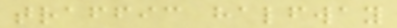traffic halfway
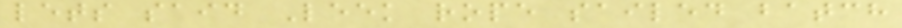lets said Leek rope sailed batch
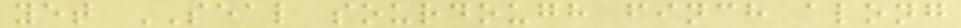yet SEAL sourdough finch along
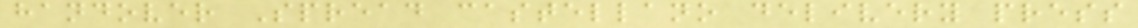handover Spread castellano delivery press
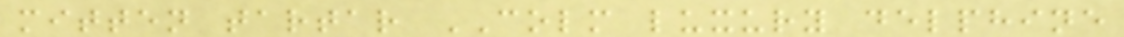mitten tartar COLM luxury delphine
